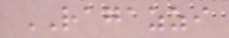RAGAZZI
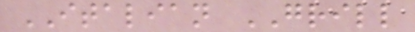ITALIAN GRILL
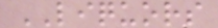LIQUORS
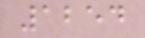1254
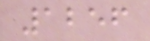1256
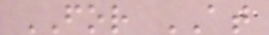FOR AT
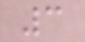3
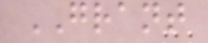GRANT
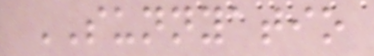SUNNYATIO
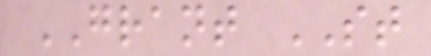GRANT ST
